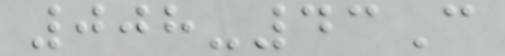008-43C
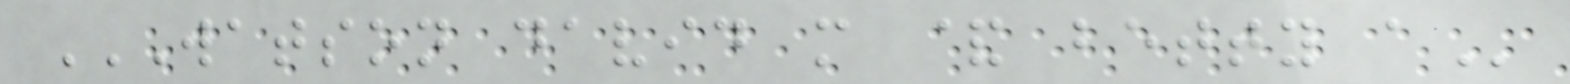WATSON DAVID M & BETTY A
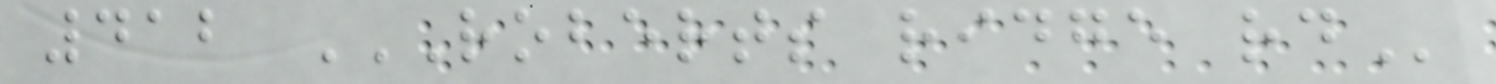412 ROBERTS RIDGE RD
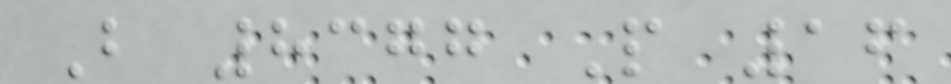B 8377 P 16
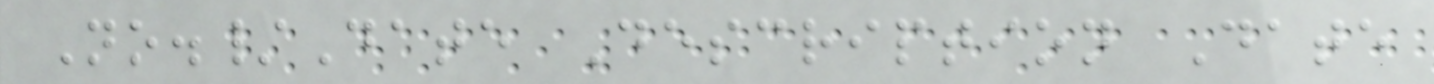No./Date Description Date
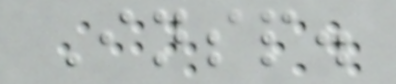Insp.
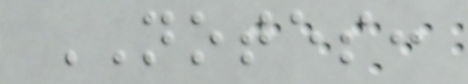NOTES:
